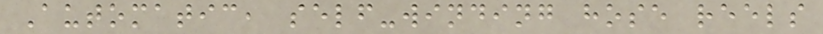Automatic, self-winding hose reels
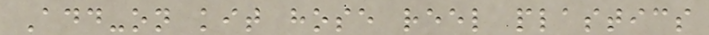Add-on kit hose reel plastics
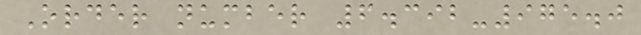Order number 6.392-975.0
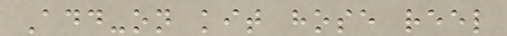Add-on kit hose reel
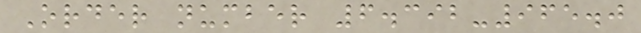Order number 6.392-965.0
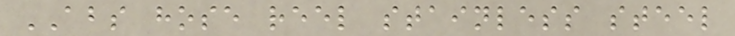ABS hose reel stainless steel
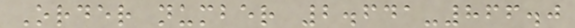Order number 2.641-866.0
